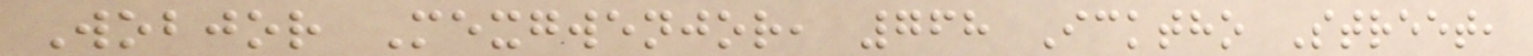Wobjor Mexgwenjor, 768 Icktho Street,
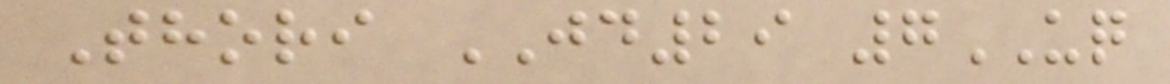Thori JD29 7UQ
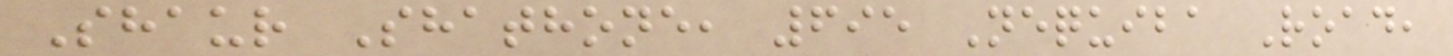Shaur Shathone, 695 Nequiba Road,
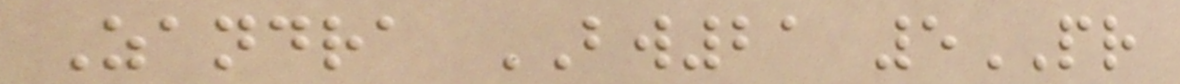Zandra BW21 5PR
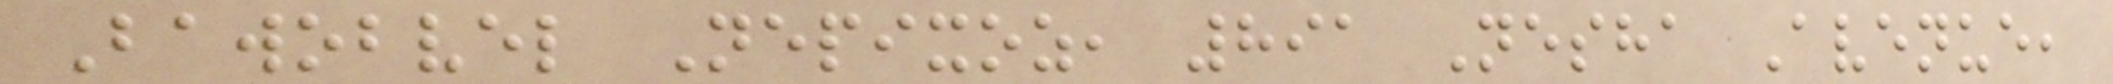Bawobvel Nepixoz, 891 Nesha Avenue,
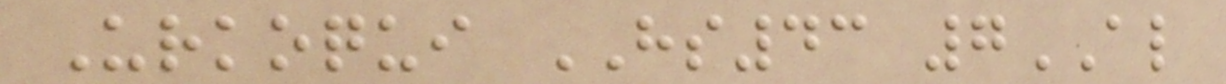Urkoqui HS43 7AL
